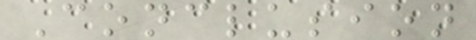Conclusion
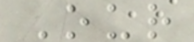Our
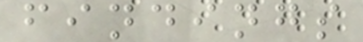findings
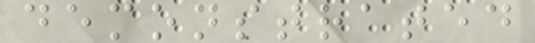demonstrated
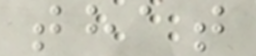that
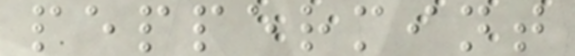peppermint
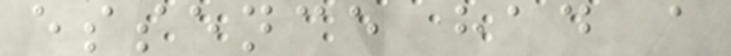essence had a
